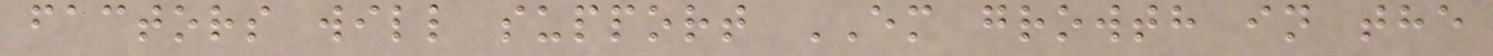factors will support EM growth in the
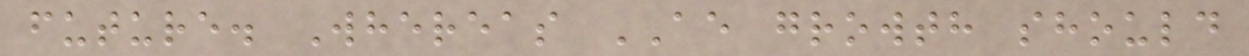future. Whereas AE growth should
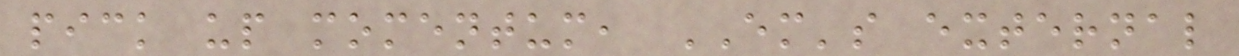pick up momentum, EM's external
